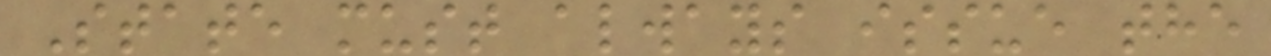State must always issue the
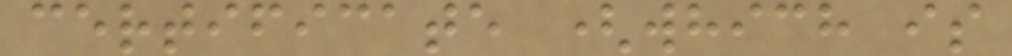certificate (which is
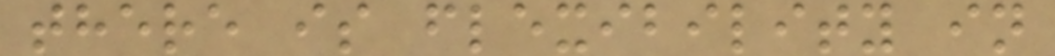there is flexibility in
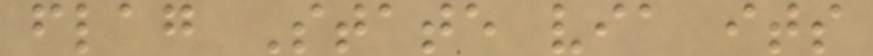flag State via its
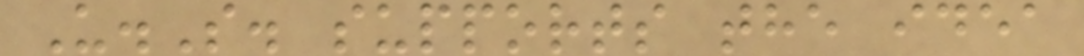U.S. supports the idea
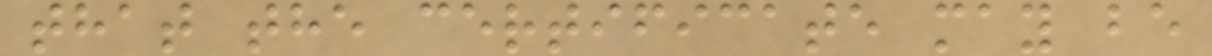that the certificate may be
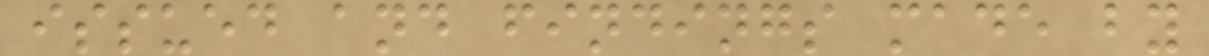issued and findings made by
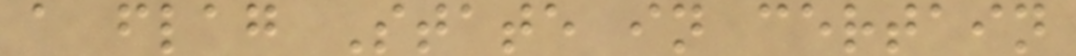a flag State in certain
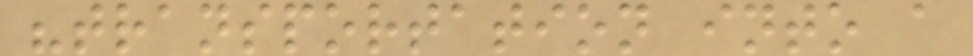"transportation into a
